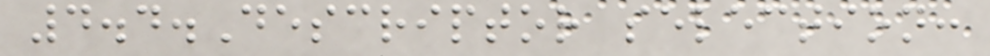4.4.Descriptor selection:
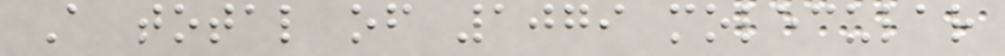A total of 1079 molecular
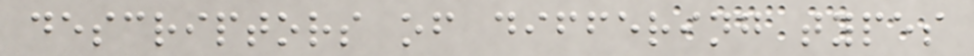descriptors of differing types
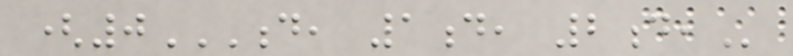(0D, 1D, 2D,
